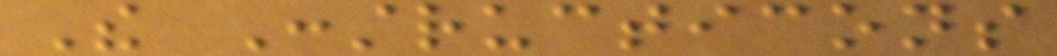The Constructicons
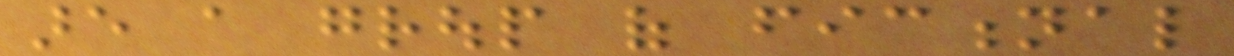are a group of fictional
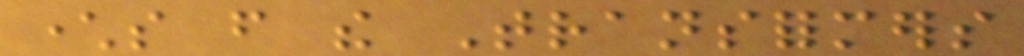characters from the Transformers
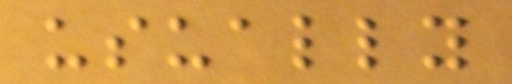usually
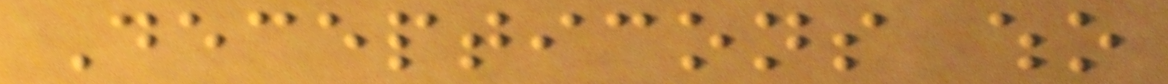Decepticons who
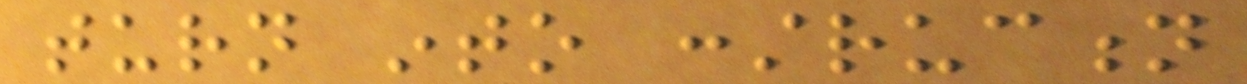turn into construction
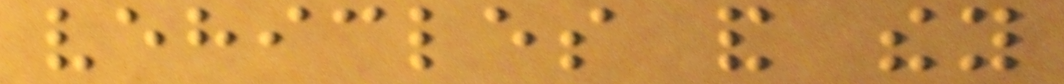vehicles and they
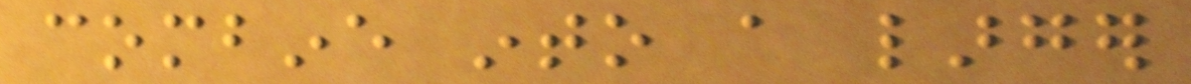combine into a larger
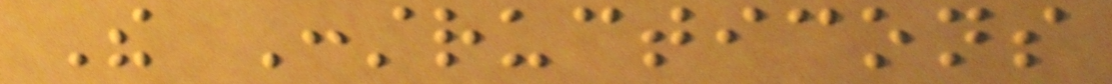The Constructicons
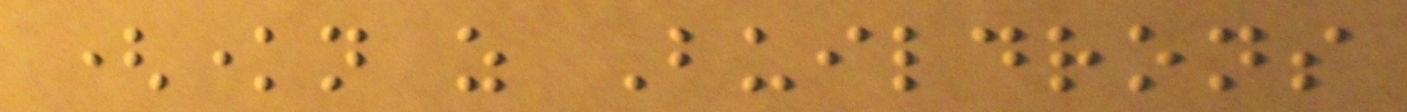(known as Buildrons
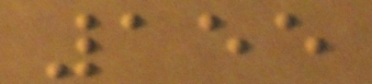155
